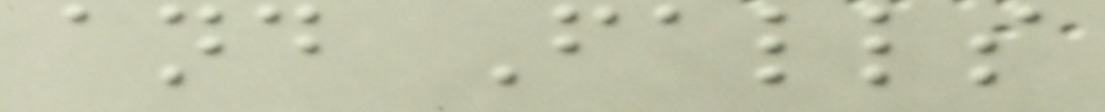and Falls
